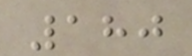180
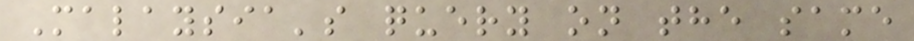Malaysia's query on the same
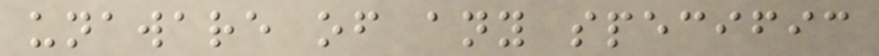unaware of any specific
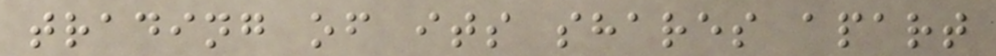trading of its shares apart
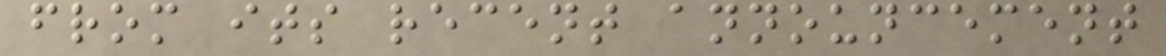from its recent announcement
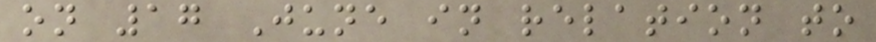on 17 June in relation to
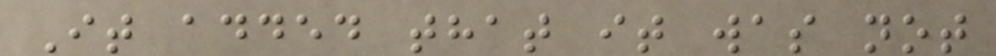It added that it was not
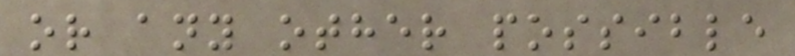or any other possible
